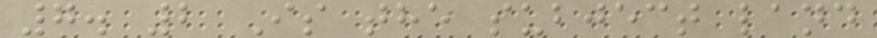7. 2 Is the subject land
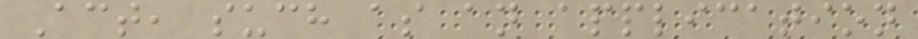Act, such as an application
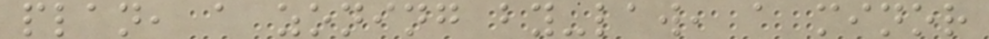plan, a zoning by-law, a minor
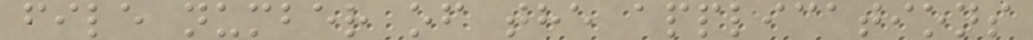file number of the applications
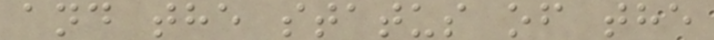and the status of the
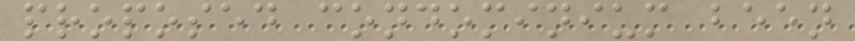proposed condominium been
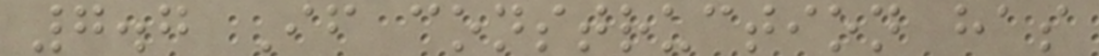7.7 If construction has
